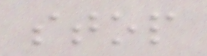stop
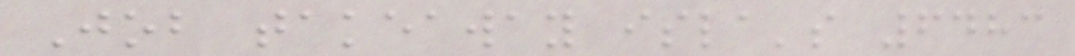Job takeaway isla's 6483
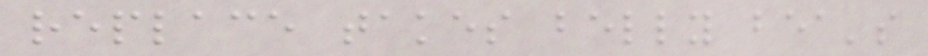replace takes belly bea's
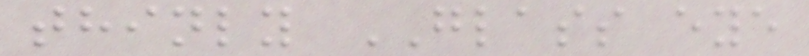thinly GLASS eye
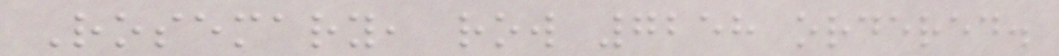Rosemary, row 7258 ordered.
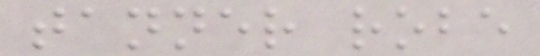tanner robe
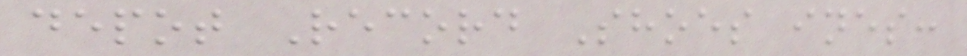depot Record Shoes ines:
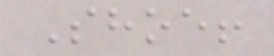Shoe!
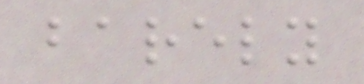barely
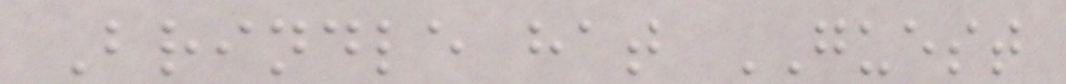Brindle hat GUEST
